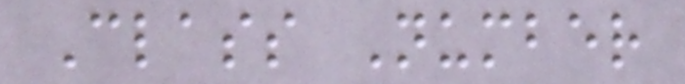Class Number
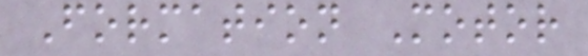Formation Motor
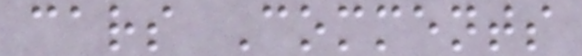cars Comments
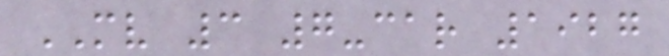MV 3 7-car 1927
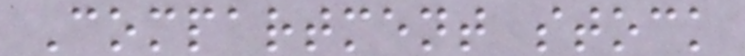Compartment stock
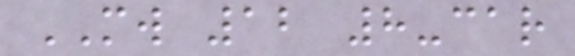MW 12 8-car
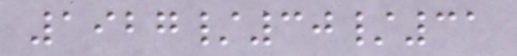1927/30/31
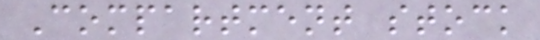Compartment stock
